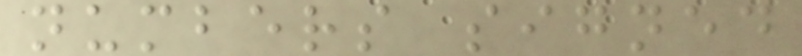numbers signed
